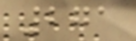271
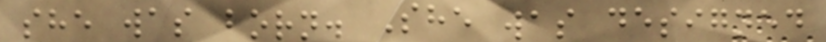she was born. She was designed
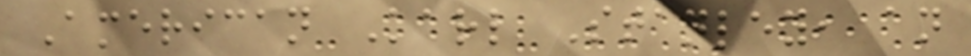American Karl Stanley, an
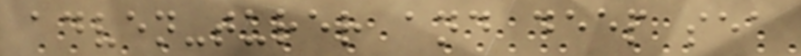adven-turer and deep sea
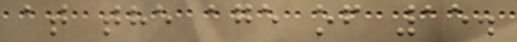at the age of 15.
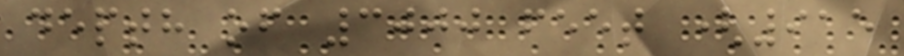depth of 3000 feet (915
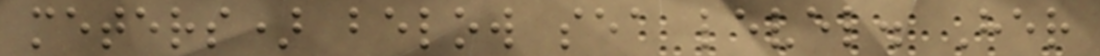meters) below sea level. Her
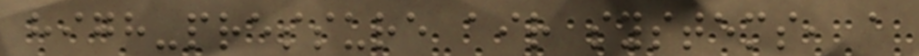high-pressure air systems, a
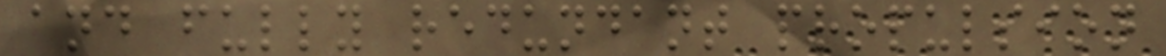and fully redundant propulsion
